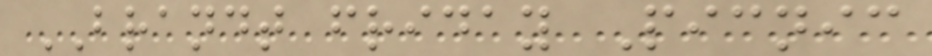BRANDT friday Picnic
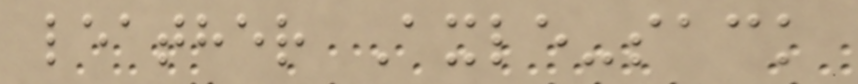leather Axle-sack
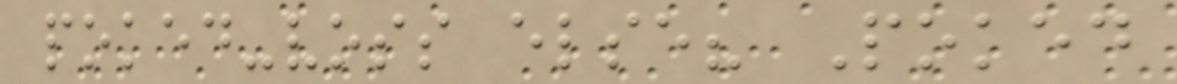poked-voss else? Poked
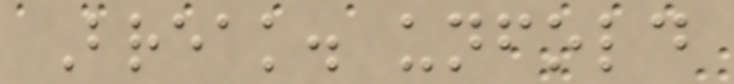Break. unfold
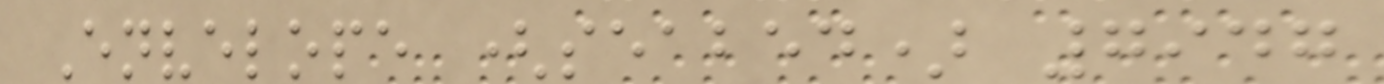Envelope (seabed) 7947
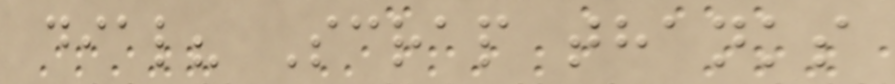dial? Scrap thanks
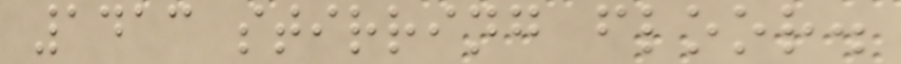1413 stirring floor.
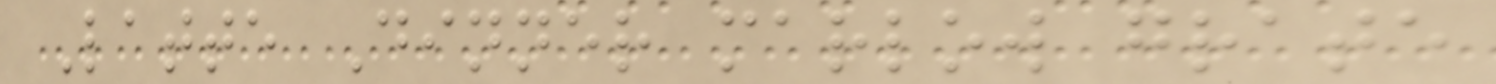Latte Dinner marlow grate
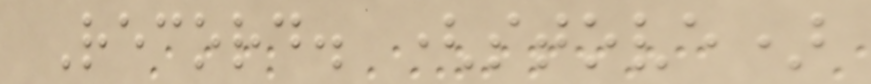Record. (stove)
